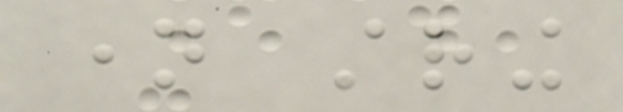name string
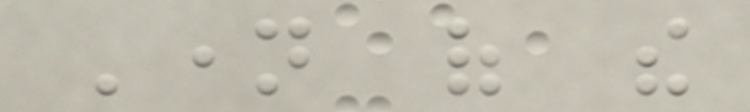Name of the
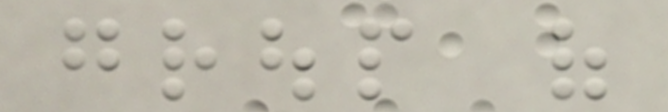group of
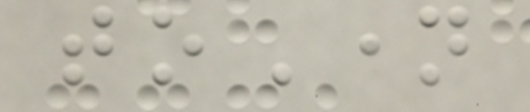toName
